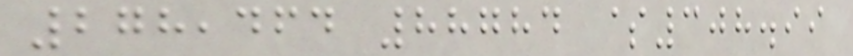278,464 88784 $308.99
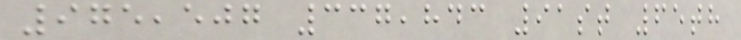975,507 337,843 91st 65th
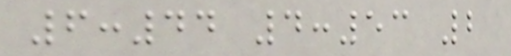6:44 4:53 2
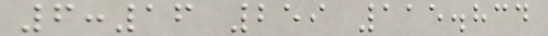6:16 259 115.834
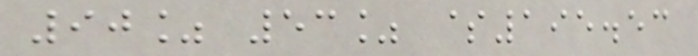90% 53% $195.53
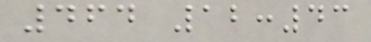464 12:43
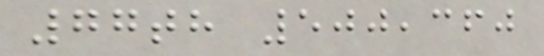77th 500,360
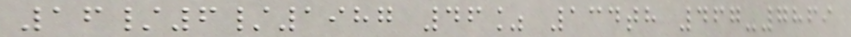16/6/1987 46% 134th 467-7869
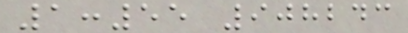1:55 908243
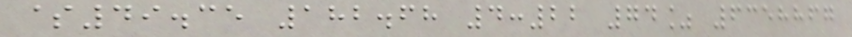$49.35 182.68 4:22 74% 6358867
